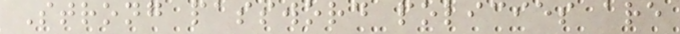Strong password policies are
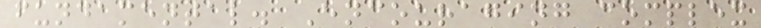fundamental. Encouraging complex
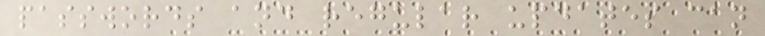passwords and regular updates can
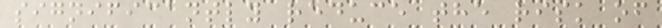significantly reduce the risk of
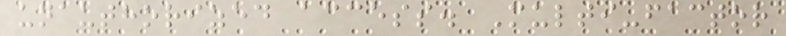unauthorized access. Multi-factor
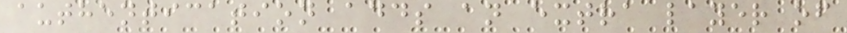authentication adds an extra layer of
